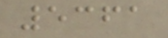5361
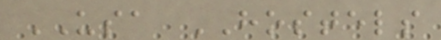USA HOSTELS
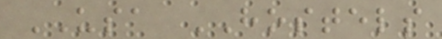USA HOSTELS
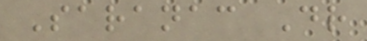Saranac Dr
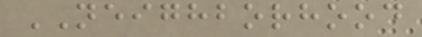NEIGHBORHOOD
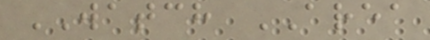WATCH AREA
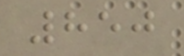850
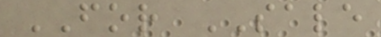FOR SALE
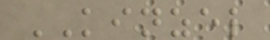KINZEL
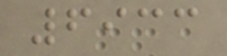6933
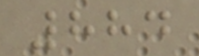884
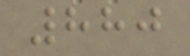880
